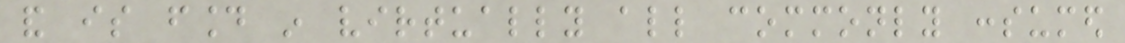and is found in virtually all commonly consumed
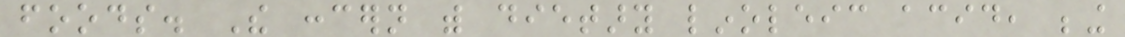foods. The concern with dietary linoleic acid, being
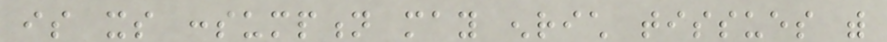is its consumption may enrich tissues with
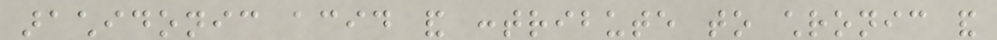arachidonic acid and contribute to chronic and
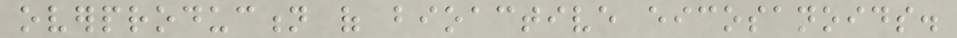overproduction of bioactive eicosanoids.
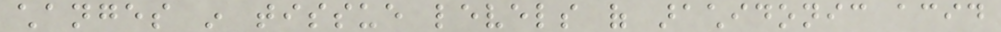changes in tissue levels of arachidonic acid
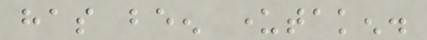has been undertaken.
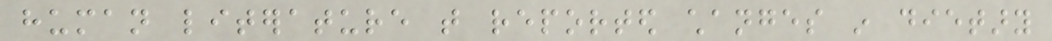human literature that reported changes in dietary
